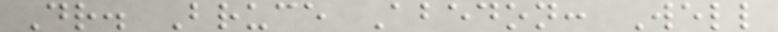Dr. Bruce Abedon: Well
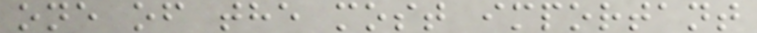one of the most important
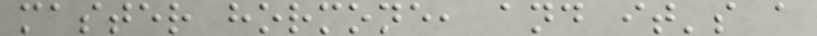master hormone, and it's a
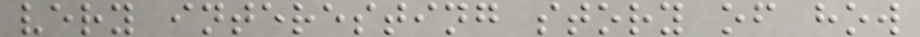very interesting story of how
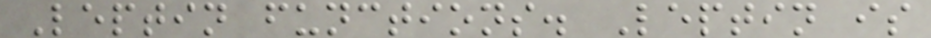Leptin functions. Leptin is
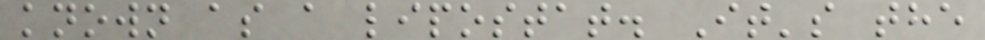known as a lipostat. It's the
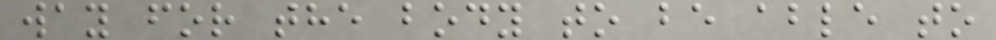way for the body to be able to
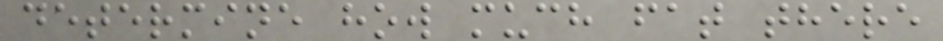determine how much fat there
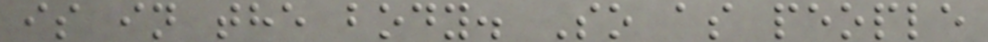is in the body. So as people
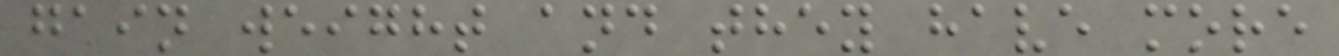gain weight and they have more
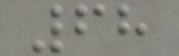68
